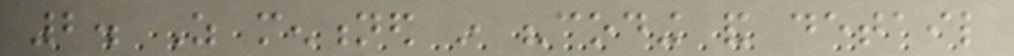2. As mentioned in "coding and detail
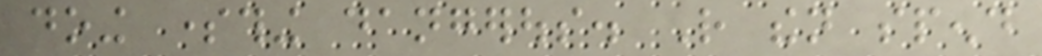doing something dangerous. Rather then spend
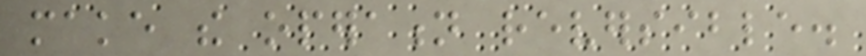make the operation reversible.
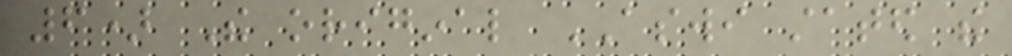6) The original ASWI stated the
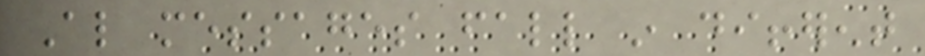Also messages fall in different
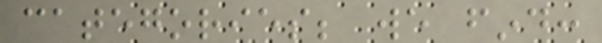categories; we find:
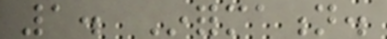1. Information.
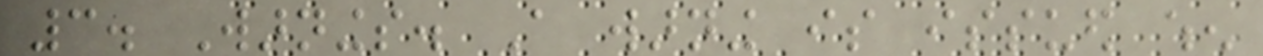3. Warnings. A warning is issued when
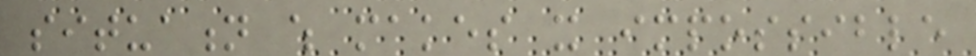situation which makes it impossible
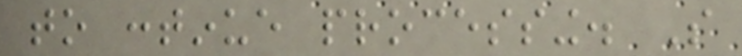to continue processing. So
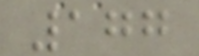177
